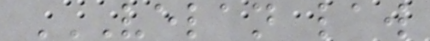VELAN LAW
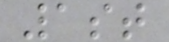1st
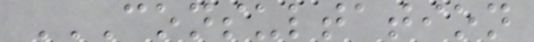CONSULTATION
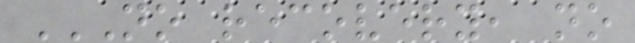NO RECOVERY, NO
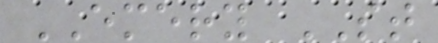EMERY ST
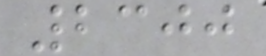2300
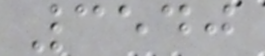3540
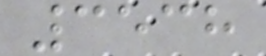3538
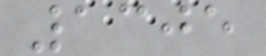1305
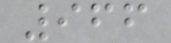966
